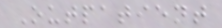Outpatient
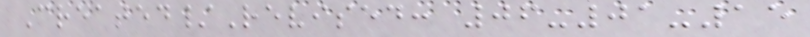Created/Revised: 06-01-15
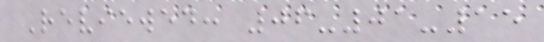Reviewed: 06-01-15
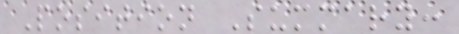Position Summary:
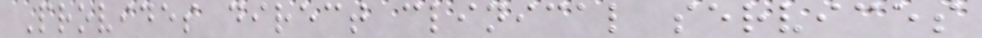Provides direct clinical services
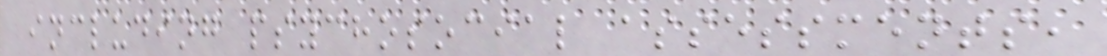including psychosocial assessments,
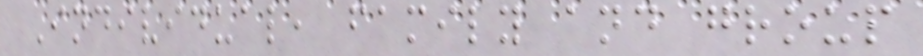Individual, family and group
